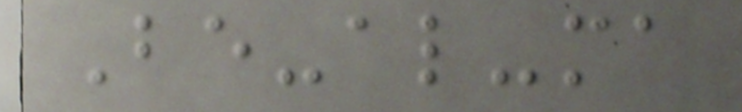Be-al-ma
